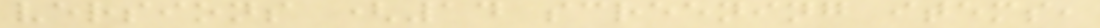versions (14 screening items,
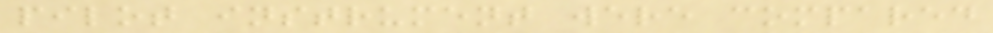pilot instrument were compared
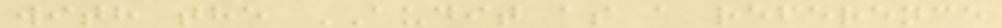with the AUDIT as a reference
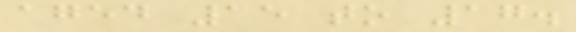aged 15 to 17.
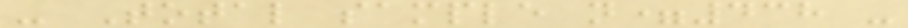- Total sample n=438 -
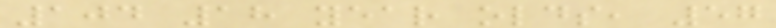104 18 year olds, 57
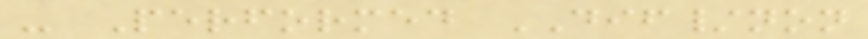- Performed DIF/non
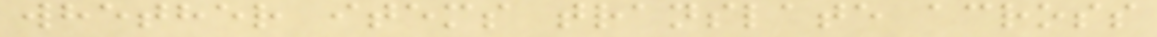whether items translate across
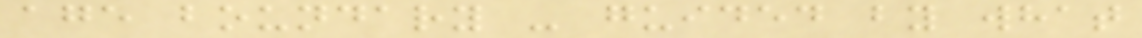age boundary - guided by what
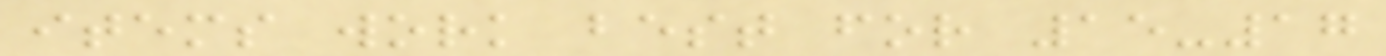items work best for 15-17
